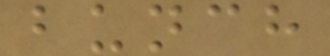bunch
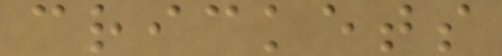crickets
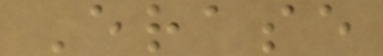Erase
